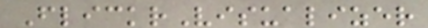FlickrVisualizer
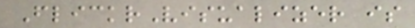FlickrVisualizer is
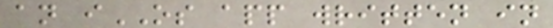an iOS app written in
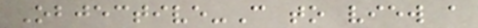Objective-C to view a
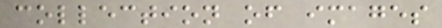collection of images
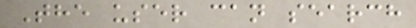The user can search
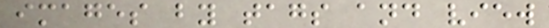images by tags and view
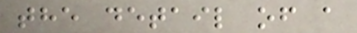the detail of a
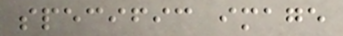specific image
